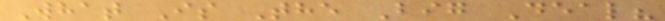What Is The Big Deal?
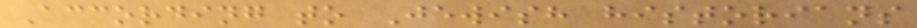According to Jewish historians
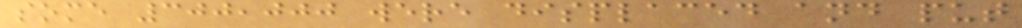some 300,000 were displaced and put
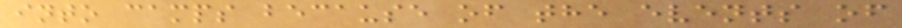into camps because of the events of
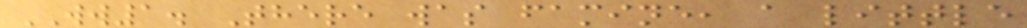WW1. There was famine, a little
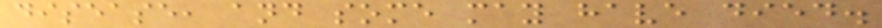disease, and some may have died.
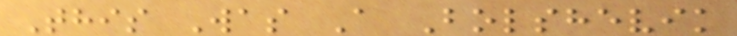This Was A Bolshevik
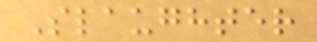Slaughter
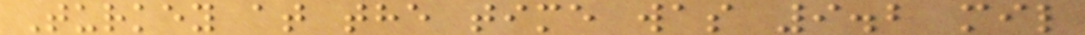Turkey at the time was 9.2 mil
